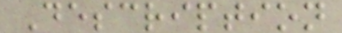Description
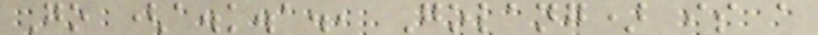Go (a.k.a., Golang) is a
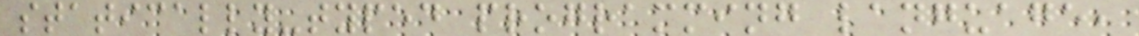statically-typed programming language,
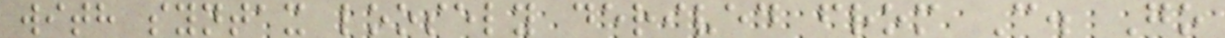with syntax loosely derived from C. Go
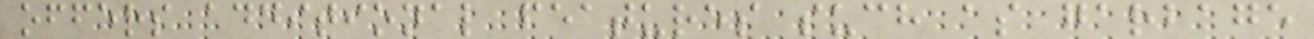offers additional features such as garbage
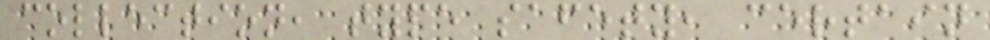collection, type safety, certain
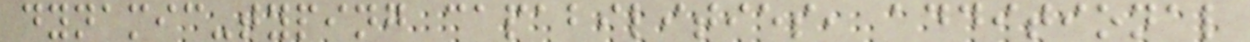dynamic-typing capabilities, additional
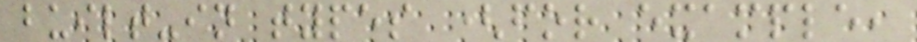built-in types (for example,
